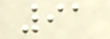91
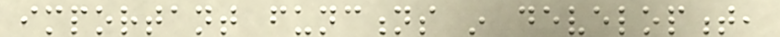important functions in development,
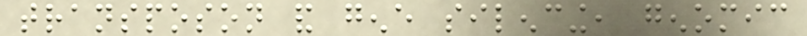transposon and gene silencing, genomic
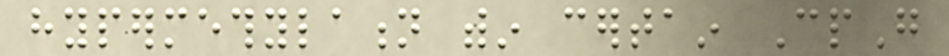hypermethylation within certain CpG
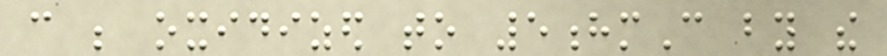can be oxidized to 5hmC by the
